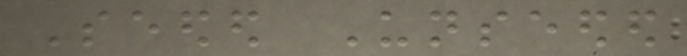Seeded Unseeded
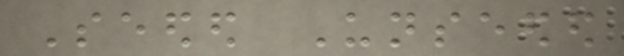Seeded Unseeded
